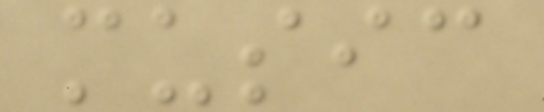music
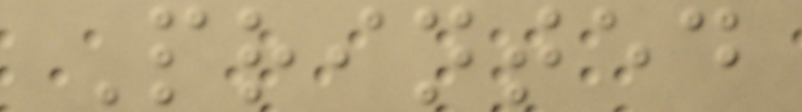Printed
